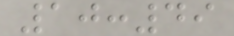10:49
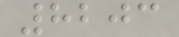8203
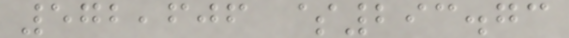572,606 $293.73
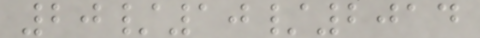20/10/2014
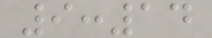9:14
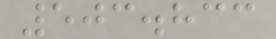503.833
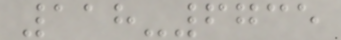118-6735
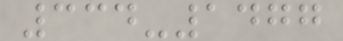334-1477
